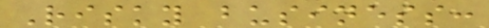Risky business:
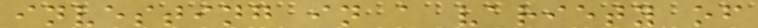investing in a variety of
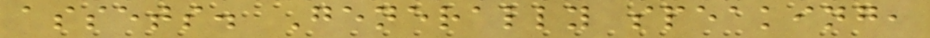assets. Generally speaking,
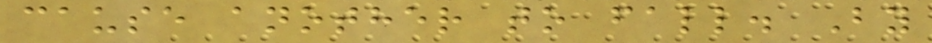cause another to fall. By
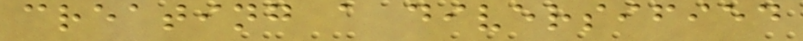creating a diversified
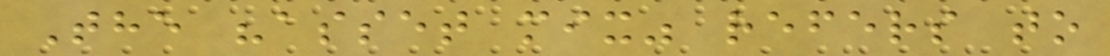The "asset mix" refers to
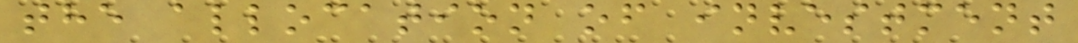the allocation of investment
